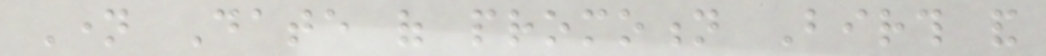Name Date of promotion Birth and
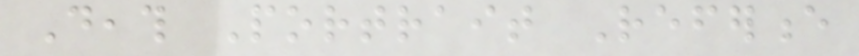Death Portrait Reference
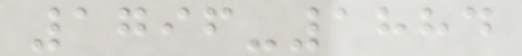1796-1884
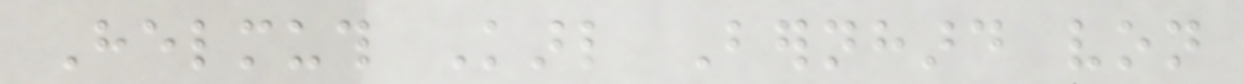Helmuth Karl Bernhard von
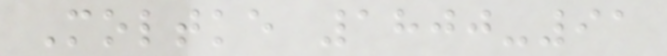Moltke 1800-91
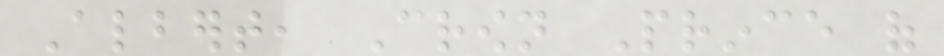Albert, Crown Prince of
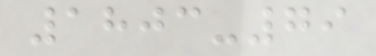1803-79
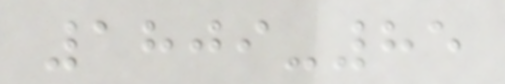1809-85
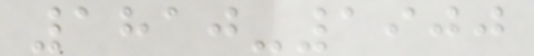1810-1900
